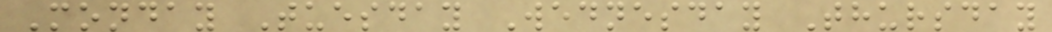Monday Tuesday Wednesday Thursday
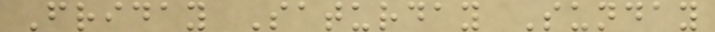Friday Saturday Sunday
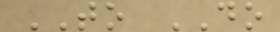TO DO
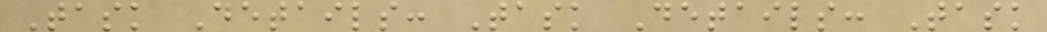Task Details: Task Details: Task
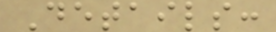Details:
